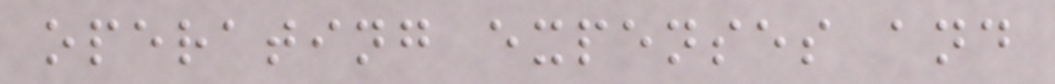operating expenses and
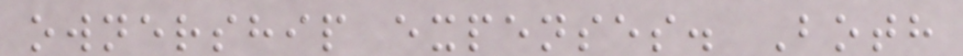ownership expenses. Both
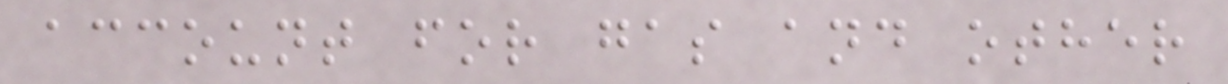account for gas and other
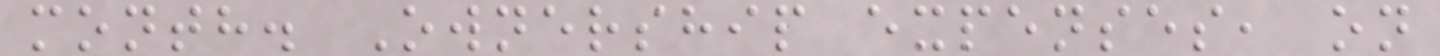month. Ownership expenses, on
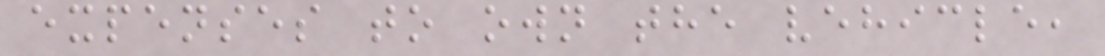expenses to own the vehicle,
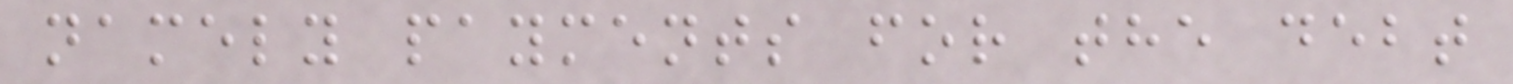namely payments for the debt
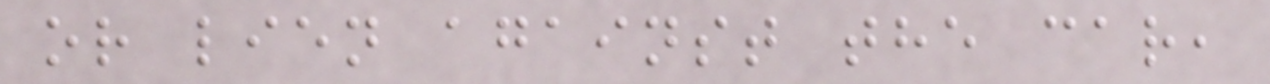or lien against the car,
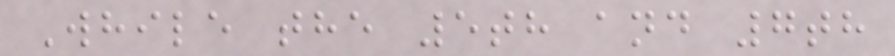While the 5th and 7th
